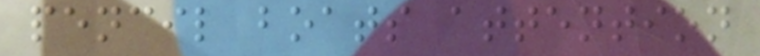pencil boats attention
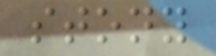stony
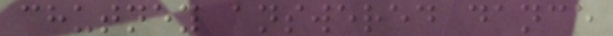chutney answered dance
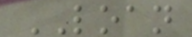LOAN
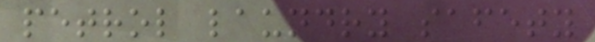petrol laundry safety
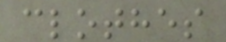clothes
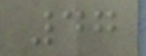47
